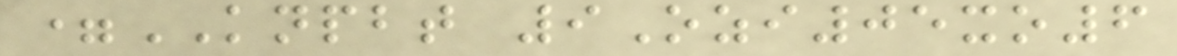=KNPBT 9Ozi05xo6
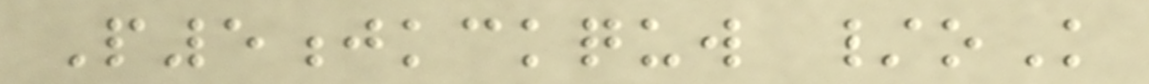P5jkckquw /oK
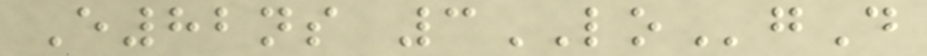E82ns 3LOgD
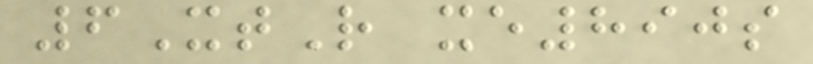6XtR xe890s
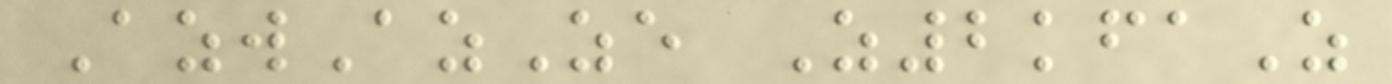AzwAzZe Z2kfaZ
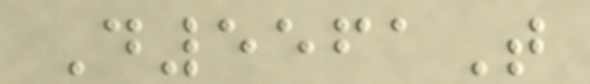D5561T
